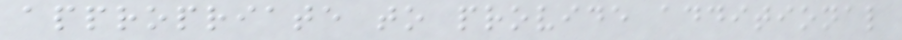appropriate to provide additional
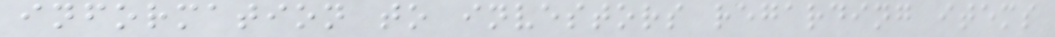information to investors regarding items
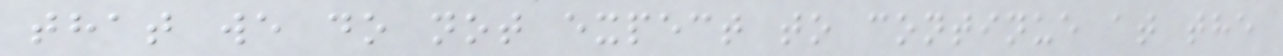that we do not expect to continue at the
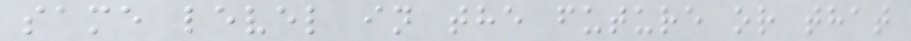same level in the future or that
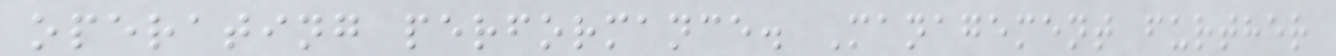operating performance. Management further
